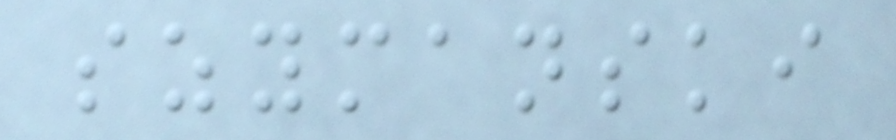szymanski
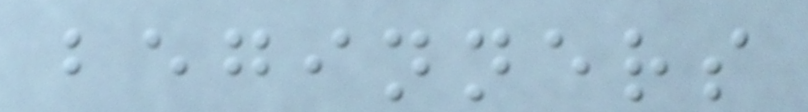beginners
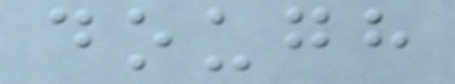dough
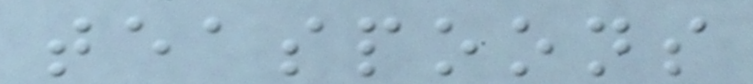teaspoons
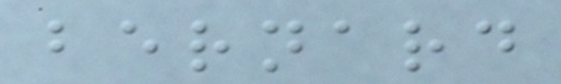bernard
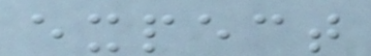expect
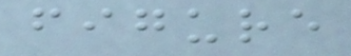figure
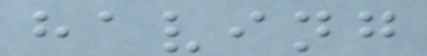having
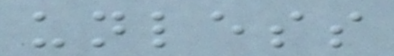unless
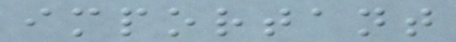important
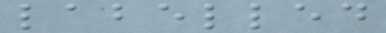labelled
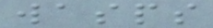wasps
